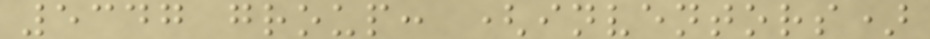5347 group: (inventors)
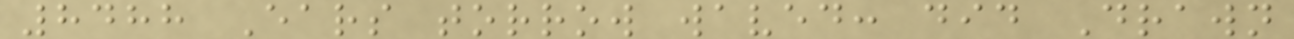8488 Ears torrow waved: did Drawn
